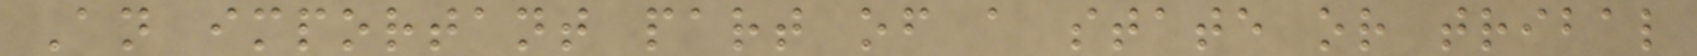An important part of a state or tribal
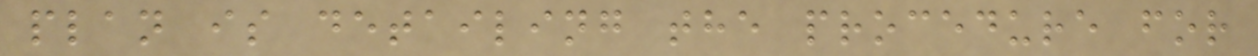plan is detailing the procedure for
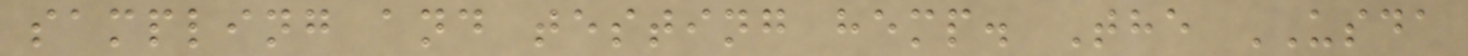sampling and testing hemp. The USDA
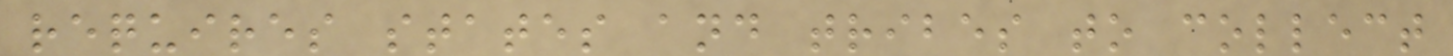requires states and tribes to collect
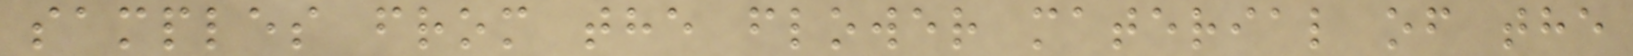samples from the flower material of the
